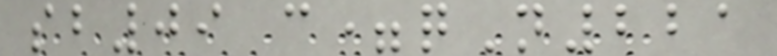sb09 c=qN221
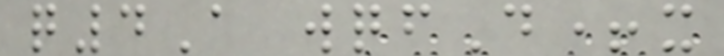q4A wqfD+x
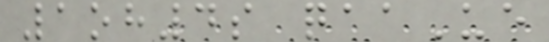1oh4s qaaUe
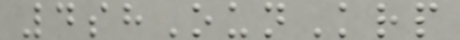4shOunKrp
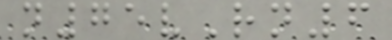n75vRn6
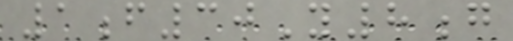1f30Y8g
